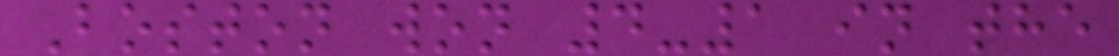Boston won 4-1 in the
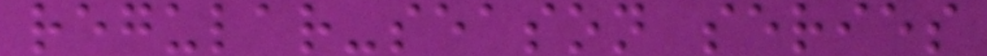regular-season series
